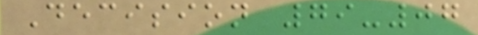Decision 79-07
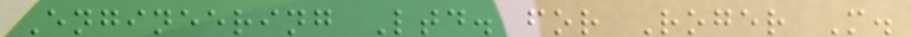Engineering Ltd. for Roger M.
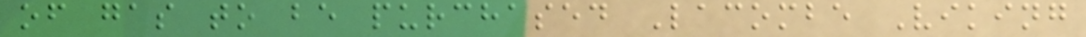of gas to be purchased Lacombe Viking
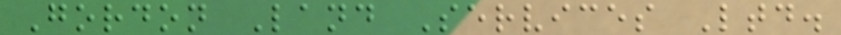Gordon Land Services Ltd.
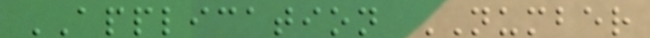APPLICATION NUMBER
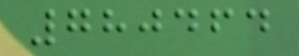780464
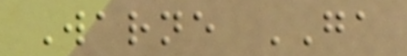Warne GA
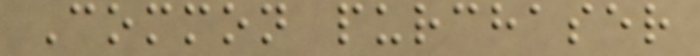Common purchaser
